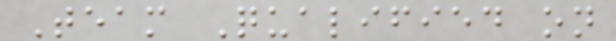Team Qualified on
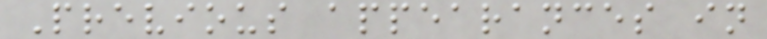Previous appearances in
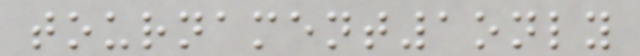tournament1only
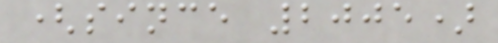(since 2005)
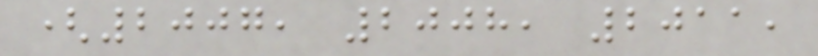(2007, 2008, 2011,
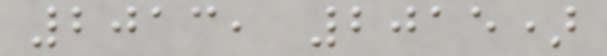2013, 2015)
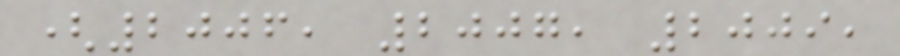(2006, 2007, 2009,
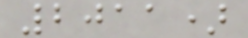2011)
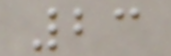23
